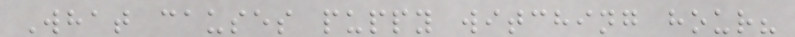What causes puppy witching hour?
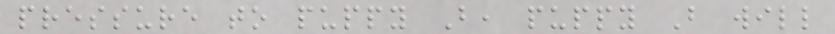pressure to puppy B, puppy B will
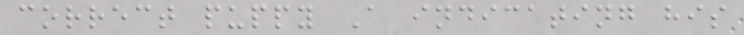correct puppy A indicating his
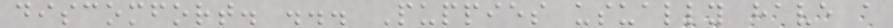discomfort. ... Puppies usually have a
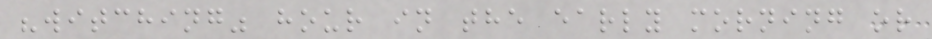"witching" hour in the early morning or
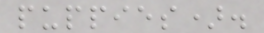puppies).
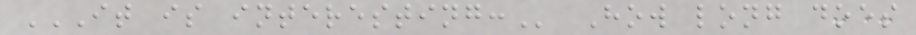IT IS INTERESTING: How long does
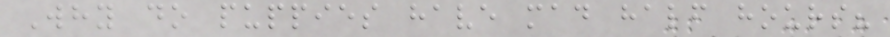Why do puppies have mad half hours?
